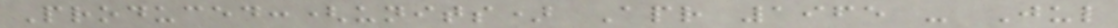Produced:(units) Apr 1965 - Jul
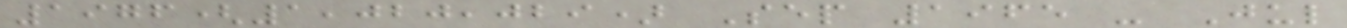1976(1,020,029) Sep 1965 - Jul
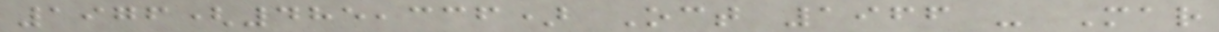1976(485,336) Oct 1966 - Mar
